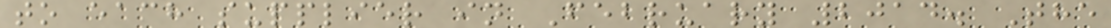to each supplier in February 2014. The
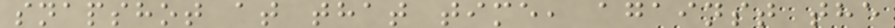snapshot at that time, against the
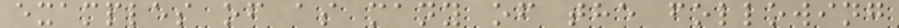examples of as many of the following
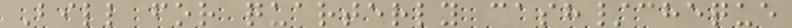Bill for quarterly cash/cheque
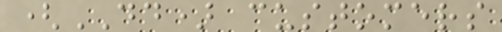(DD) customers
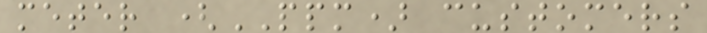meter (PPM) customers
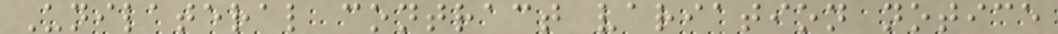Unilateral contract variation notice
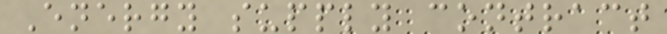Energy supply contract
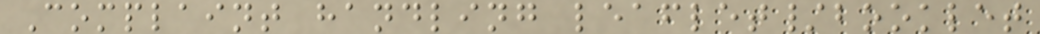Complaint handling leaflet/booklet
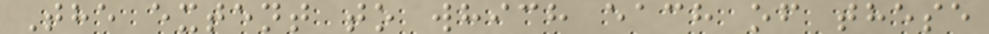The extent to which each of these
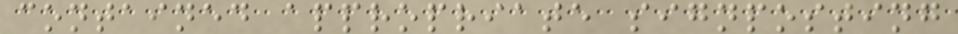contained appropriate signposting
